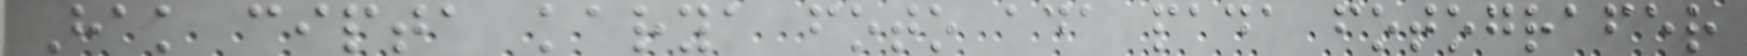Hak cipta karya foto ada pada fotografer
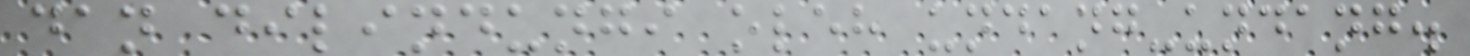dan dilindungi oleh undang-undang.
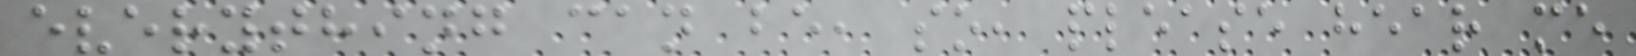everything can be, so, please hear me
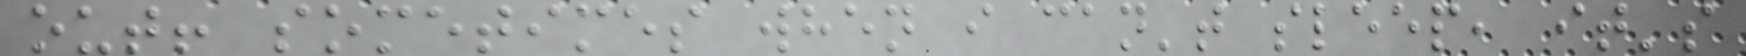out! sometimes when i can't sleep, it's
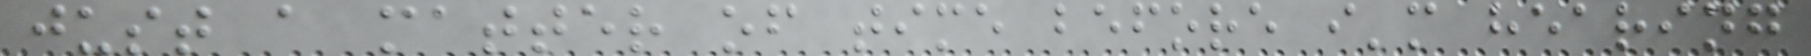just a matter of time before i'm hearing
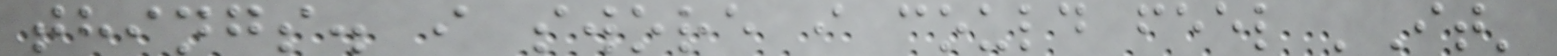things. i swore i could feel 'It'
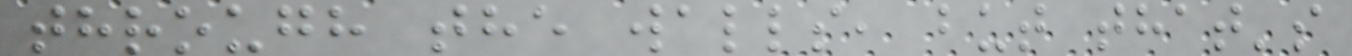through the walls, but that's
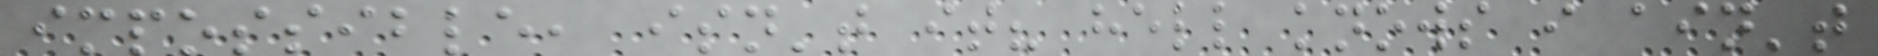impossible, isn't it? hell knows i ain't
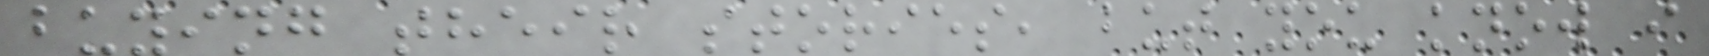buying their stories, but you know i
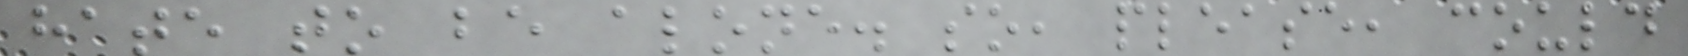hate to be alone. so, please, could
